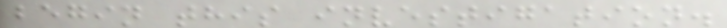begin this investigation.
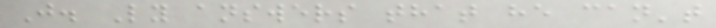J. Ly answers that he can't
